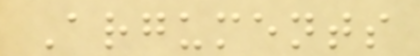Arguments
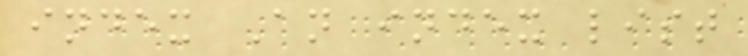index An index list
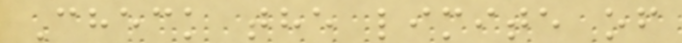Check the limite of
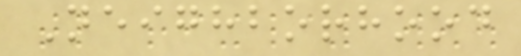Neighborhood
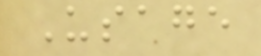Usage
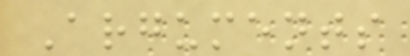Arguments
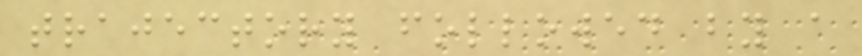trajectory followed by a
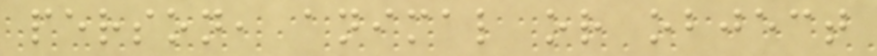person, animal or object
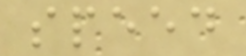speed
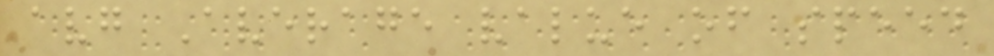avg Average value of speed
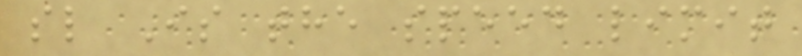sl Is the speed limit
